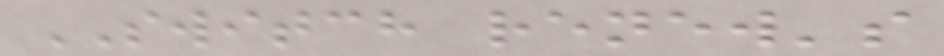SWITCH renew's
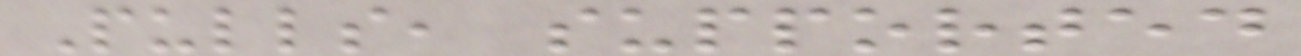Pulls, supported
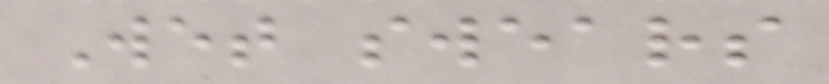Wet swears
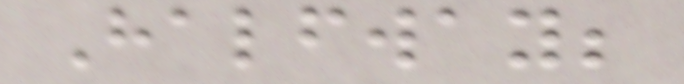Halfway;
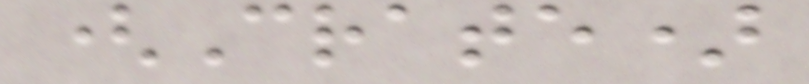(Crate)
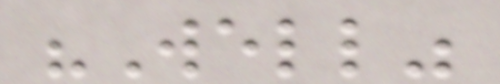"Well"
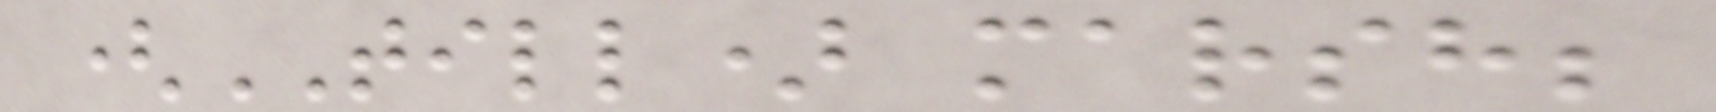(TILL) marsh;
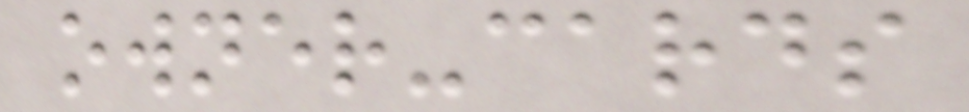owner-cards
